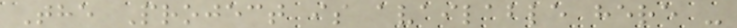The Project is available here -
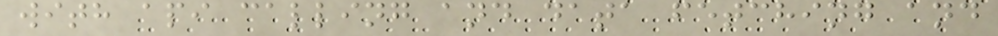with api calling and data fetching and
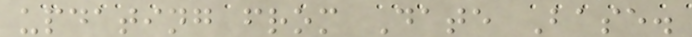updating from Date Base.
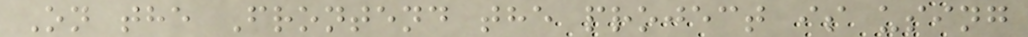On the Frontend the project is using
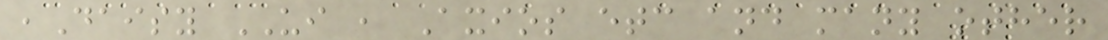,Daisy UI , Axios etc and many other
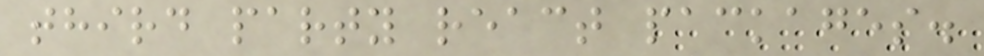third party react packages.
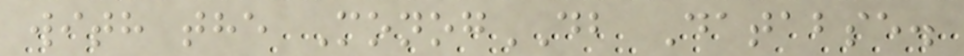with the MonogDB Databse.
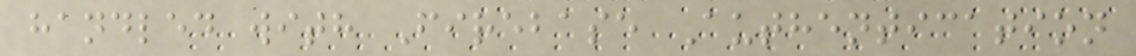handled with Firebase Authentication
